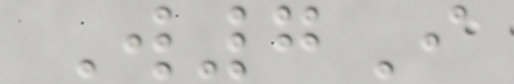W7I
